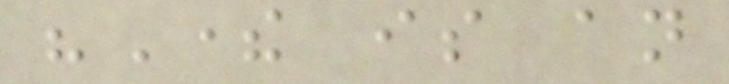"There is an
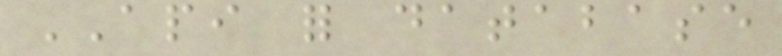API for database
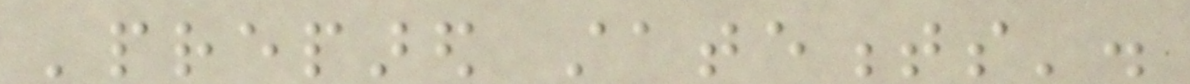'prepared statements'.
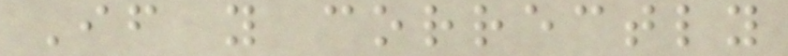If you correctly
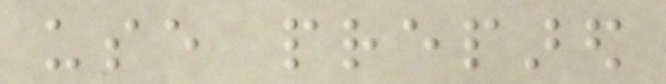use prepared
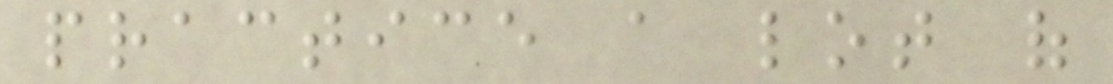practice a lot of
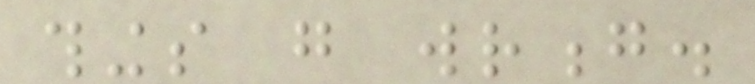things go wrong.
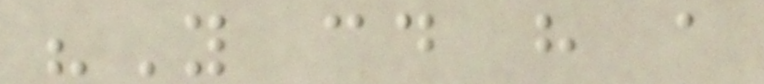"You could have a
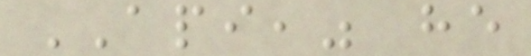API," he
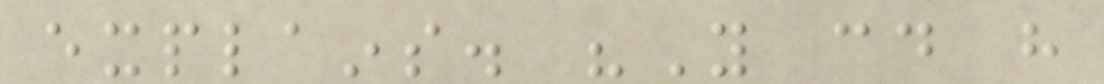explains. "You could have
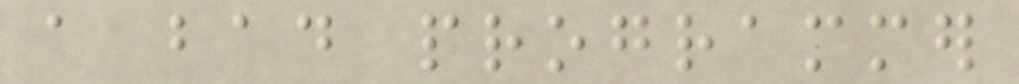a bad programmer
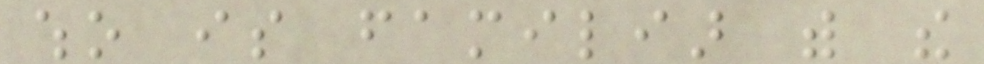who is familiar with the
